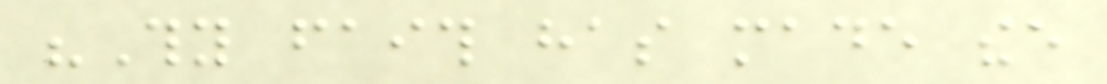"Thy faith has made thee
